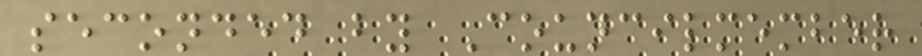seconded by Councilmember
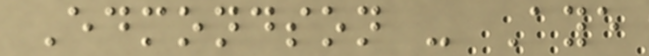Edmondson - Aye
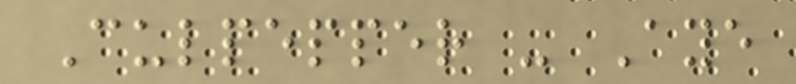Culpepper - Aye
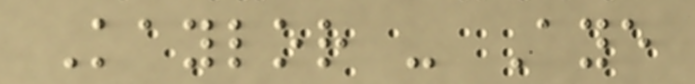Kaylor - Aye
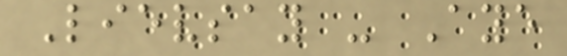Lievsay - Aye
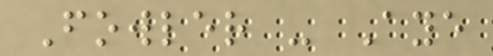Fowler - Aye
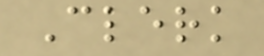Clerk
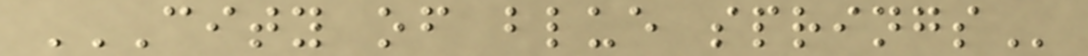CITY OF BLUE SPRINGS
